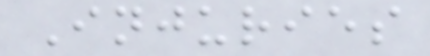Injuries
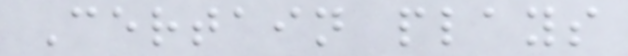Certain plays
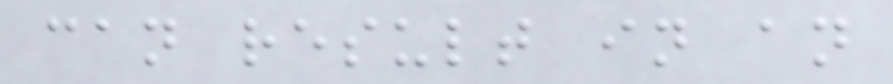can result in an
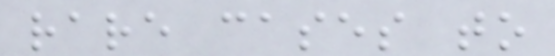rare cases to
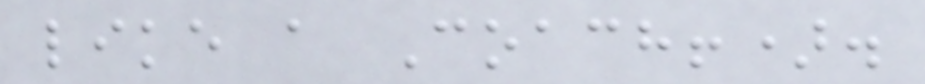like a Coach!).
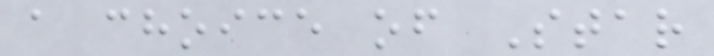a choice of Star
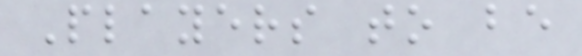Players to be
